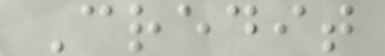Credit
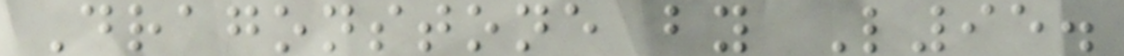Dragonstone by L95.
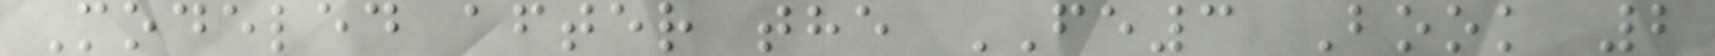Modeled after the FE3 Book 2
